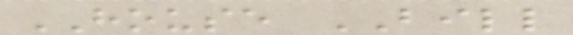HOUSE BILL
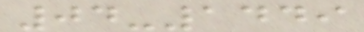04-1449
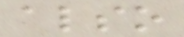also
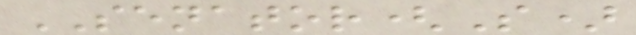SENATOR(S)
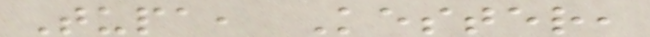Tupa, Kester,
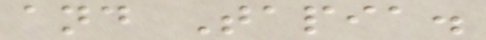and Tapia.
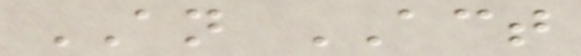AN ACT
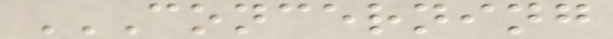CONCERNING
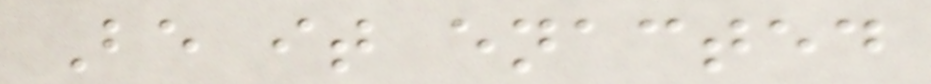Be it enacted
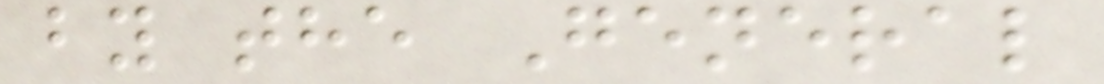by the General
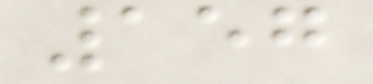157
